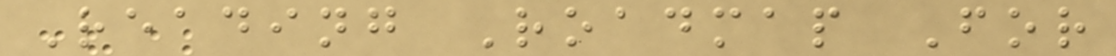Reading Roadmap For
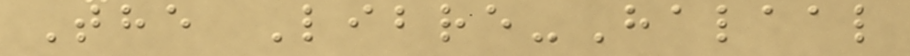The Libre-Halaal
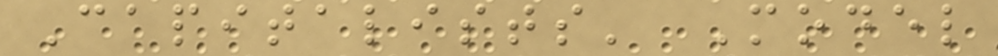Capitalists' Model
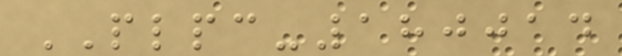PLPC-180014
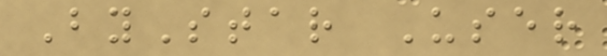ByStar User
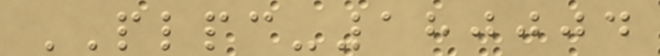PLPC-180004
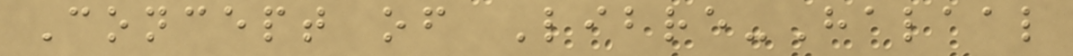Concept of Libre-Halaal
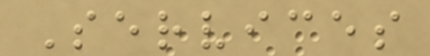Services
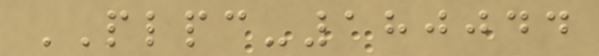PLPC-180044
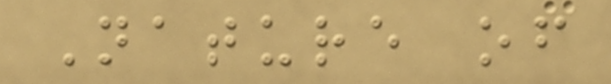Nature of
